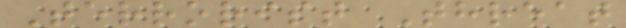Terrorist Threat
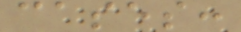cases:
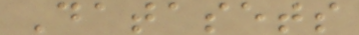Datasets
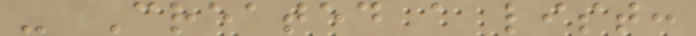- Created a list:
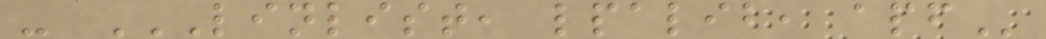- LINLIST, LPALIB, APF
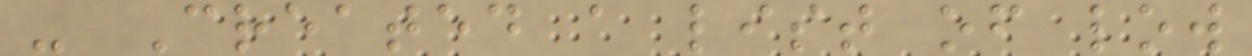- Created a list of low
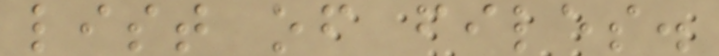list of files.
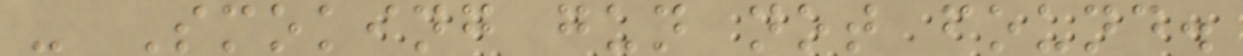- Smoking gun not found.
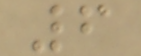6
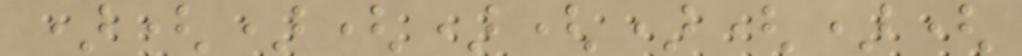)()()()()(
